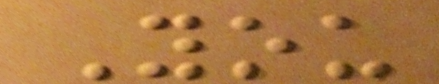You
